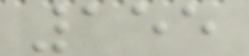155
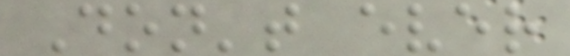Don't ever
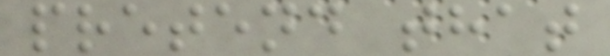pretend that
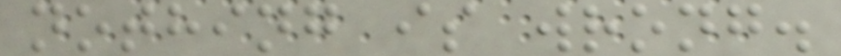nothing is wrong.
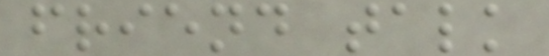friend talk
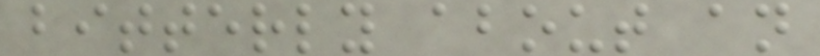bitterly about an
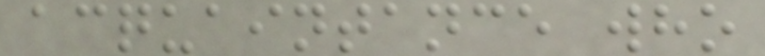acquaintance who
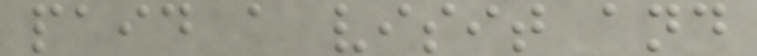paid a visit and
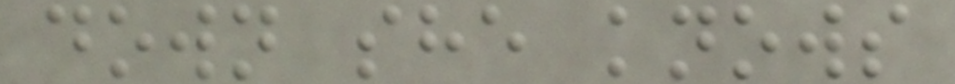down she knows
